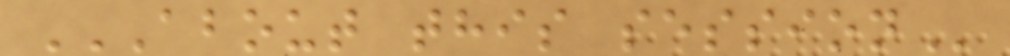ABOUT THIS SESSION
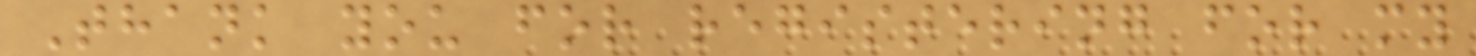Thank you for registering for my
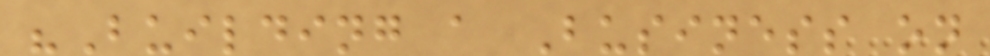"Building a Business on
